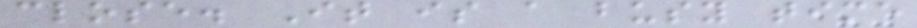close. It is a busy time
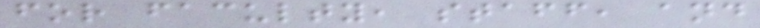for faculty, staff, and
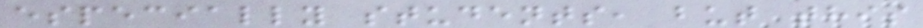especially students, but this
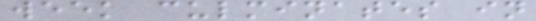week culminates in
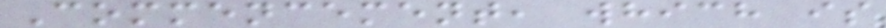Commencement, which is
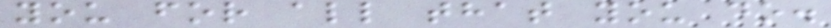you for all that you do.
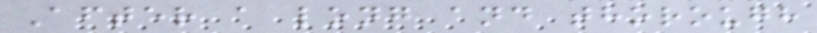After a long and thorough
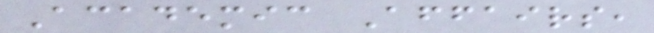Academic Affairs,
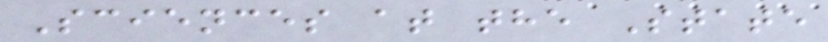Sciences at the State
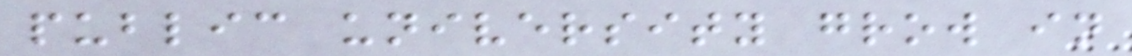public university grow in
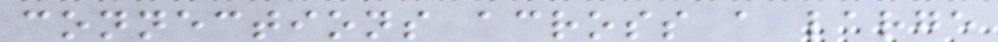connections across a large
